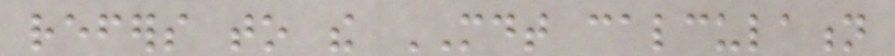refers to the MDT calculation
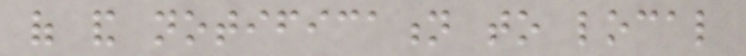of and notification to local
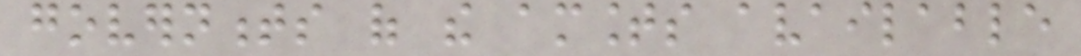governments of the amounts available
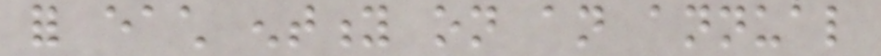for each entity on an annual
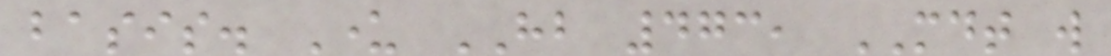basis. Under HB 473, MDT will
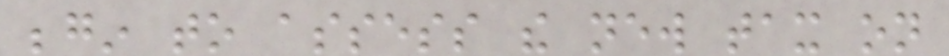begin to assess the new tax on
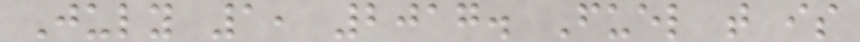July 1, 2017. Fuel that is
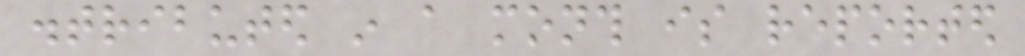distributed in a month is reported
